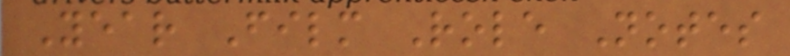Year Film Role Notes
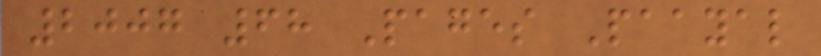2007 68 Pages Paayal
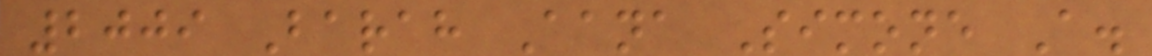2009 Barah Aana Simone A.
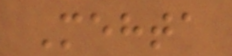Mehta
